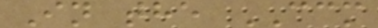In the CCM
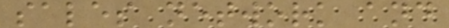sales network and
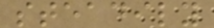steadily
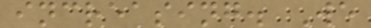increasing. We
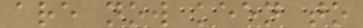are now keen to
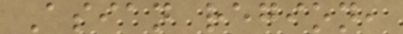Asian region,
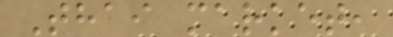Thai market,
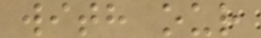with our
